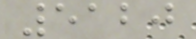5120
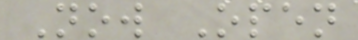Now Open
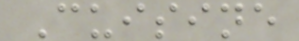Cuisine
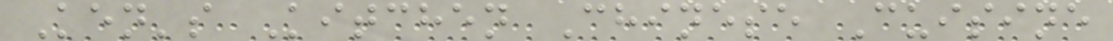Ken's Kitchen Chinese Cuisine
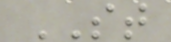ST
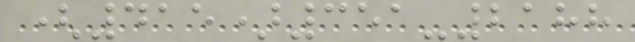(415)351-2188
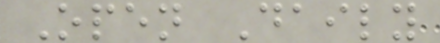Open Daily
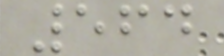564
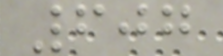607
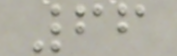66
